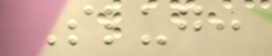Slug:
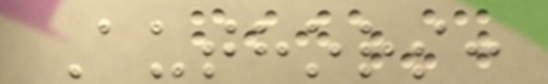Authors:
